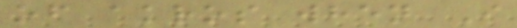of akros when I
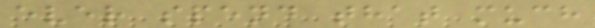ever spend that much
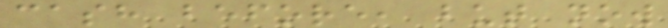cash before, but now
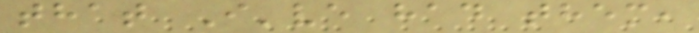that I've had them,
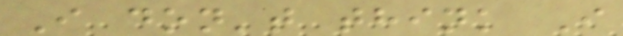I don't think I
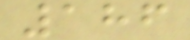186
